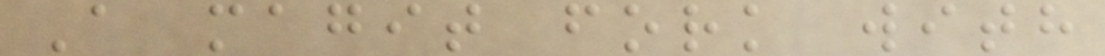A magit fork with
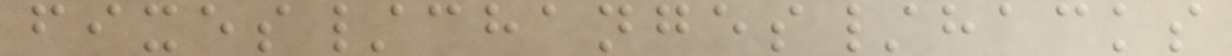fixes/changes/hacks
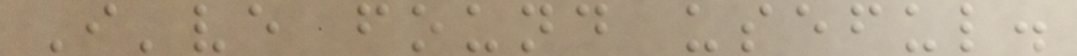I've found useful.
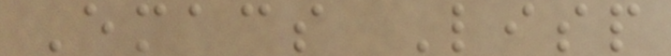Emacs Lisp
